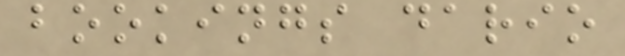bookings dario
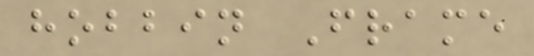hobbin Frame
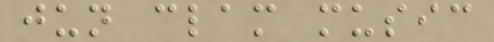jun clam music
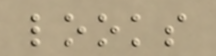looks
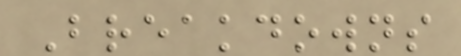Breakdowns
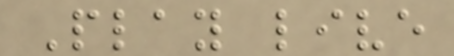Play live
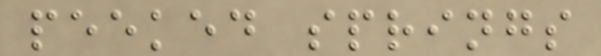peeked springs
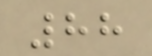88
